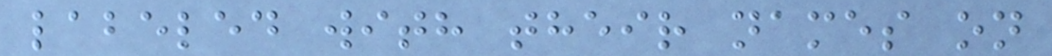labeled with their names on
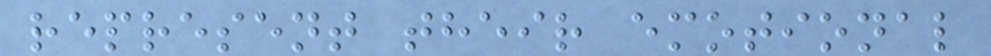represent their emotional
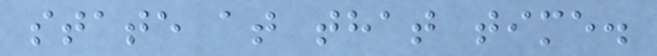state at that time.
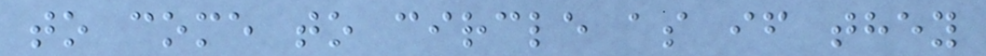to come to circle as if they
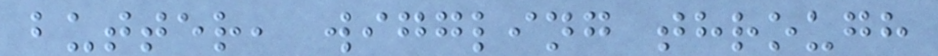butter, wiggling through
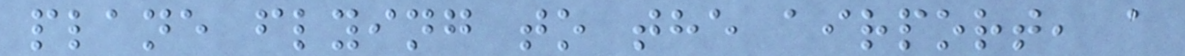plane flying to the airport, a
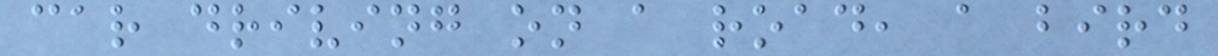car driving on a road, a bird
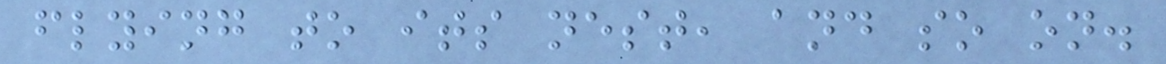flying to its nest, and so on.
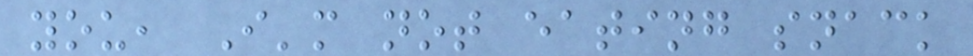you, I'm not eating snack
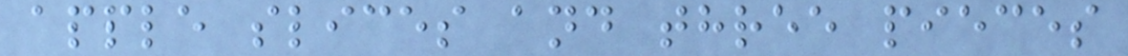apple slices and three pieces
